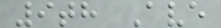9th Ave
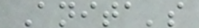Anita's
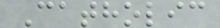Catholic
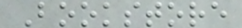Bookstore
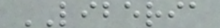LIBERIA
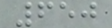650
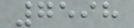7598
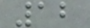12
